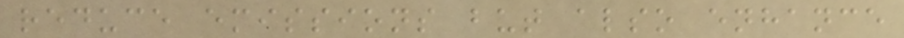reduce emissions but also enhance
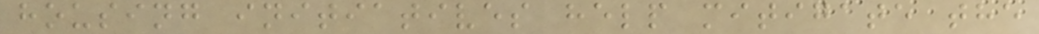housing initiatives help mitigate the
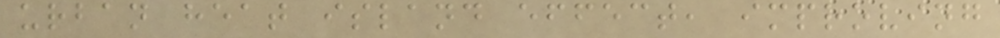urban heat island effect, improving
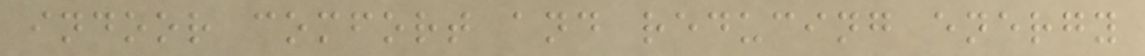indoor comfort and reducing energy
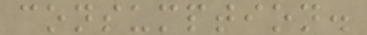consumption.
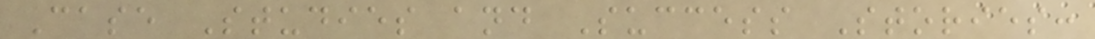Case Studies and Success Stories:
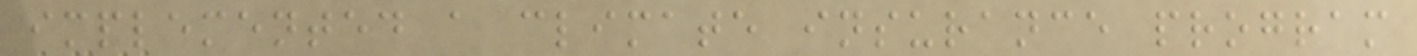implemented a climate insurance program
